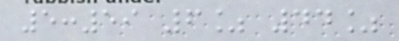5:59 6% 44%
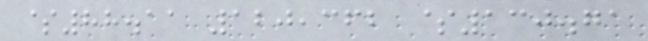$88.11 120,362 $130.71
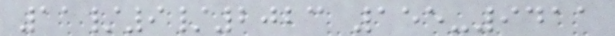11/9/2023 155-9411
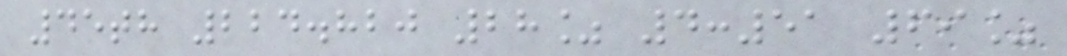45th 224.820 28% 4:51 69%
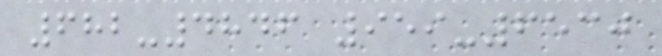682-4846 959-6530
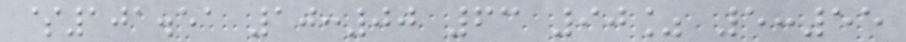$101.51 10:00 63 90% 5:55
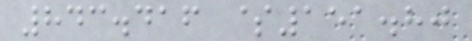843.416 $151.80
